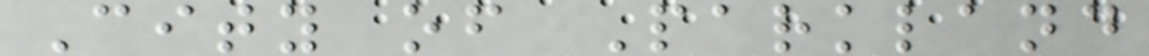City of Parkland
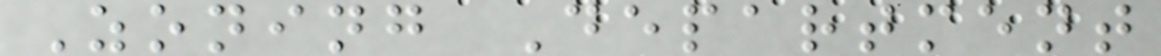Zoning Department
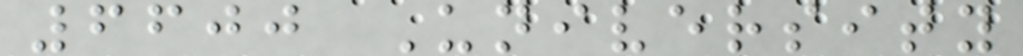6600 University
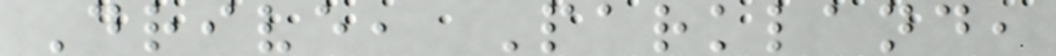Drive, Parkland,
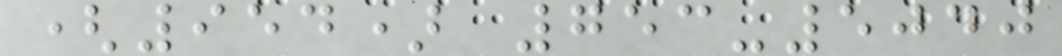(954) 753-5040
